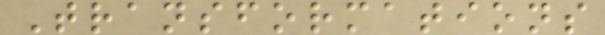Transformations
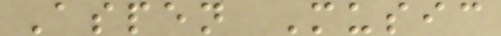Aspen Music
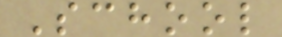School
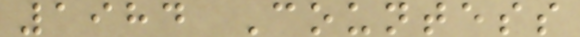1984 Countess
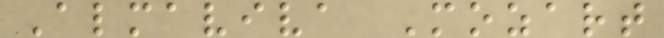Almaviva Mozart
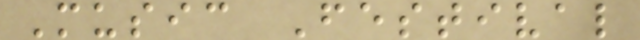Music Festival
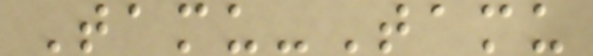Tamu-Tamu
